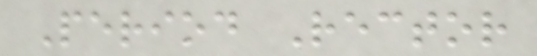Period Rector
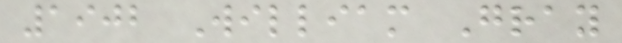1902 William Gray
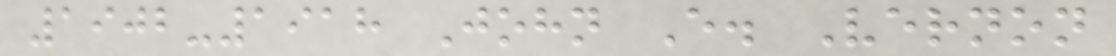1902-1918 John E. Vernon
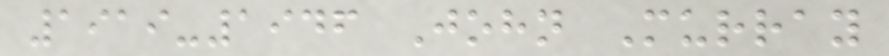1919-1946 John Murray
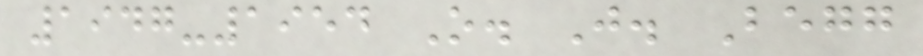1947-1954 O. J. Begg
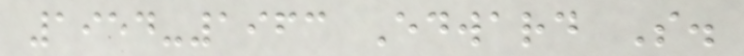1954-1963 Edward S.
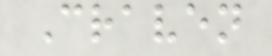Craven
